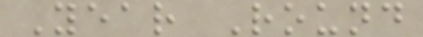Year Round
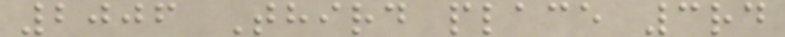2006 Third place 3rd
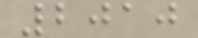2010
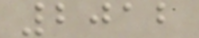2012
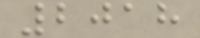2018
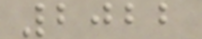2022
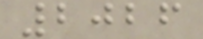2026
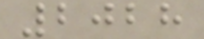2028
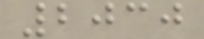2030
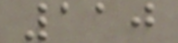110
